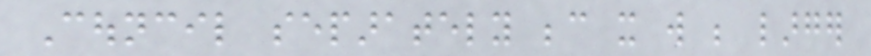Council separately because it will be larger
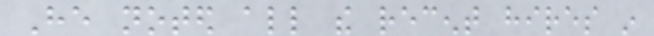He noted all the recent hires in
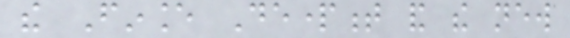the Finance Department and the new
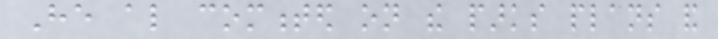He also commented on the parks plans and
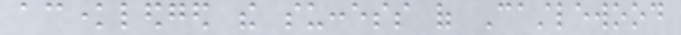acknowledged the success of Castlewood
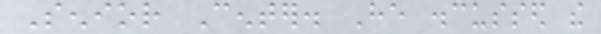Senior Center. He discussed the
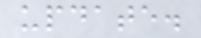update.
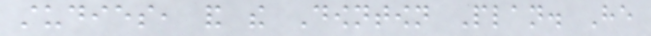studies, and the Downtown Plan. He
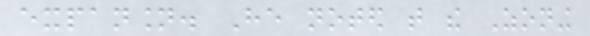expansion. He noted that the Zoning
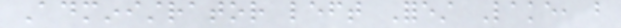Administrator left Forest Lake, but
